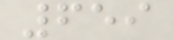659
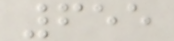655
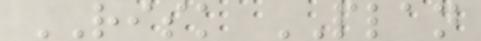RISK PLAN
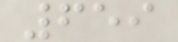659
